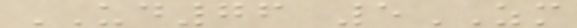UD76 5ZM
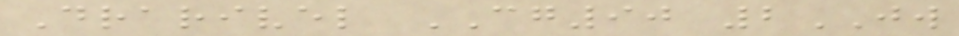Drarivel CG90 2JW
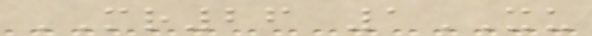MR26 1XU
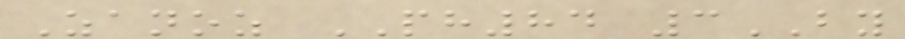Zanoz PH84 3BY
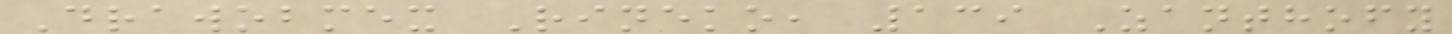Drawobmex Rineko, 139 Zanthofy
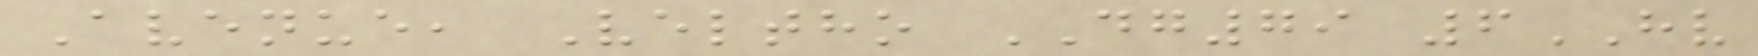Avenue, Veltho DG79 6HV
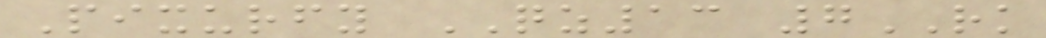Pixurfy QZ13 7RK
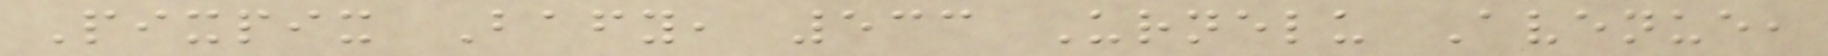Pixpix Bafy, 533 Urnelu Avenue,
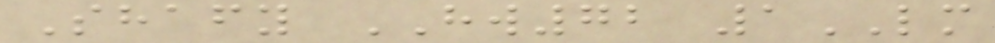Shafy HW72 1LM
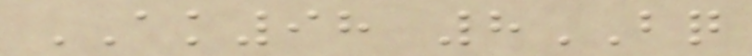AK98 8BQ
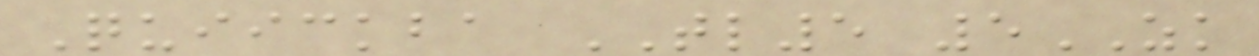Quiickba TL5 5ZK
